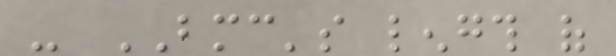- BMC's length of
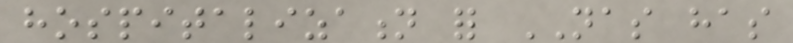hospitalization for NAS has
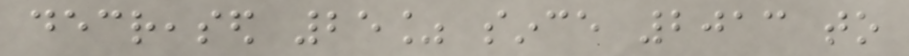decreased 25% since 2013 to
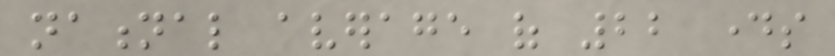national average of 22 days
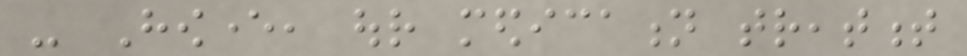- However, our medication treatment
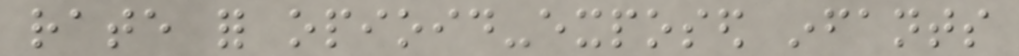rate for opioid-exposed infants
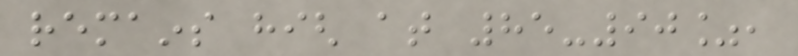remains high at 85-90%,
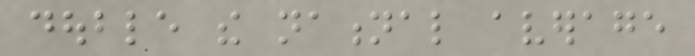double the national average
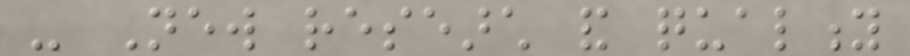- New research and quality
